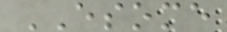ESOME
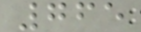765
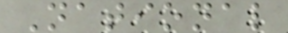National
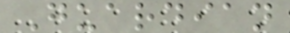Guardian
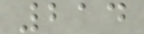214
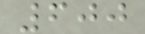600
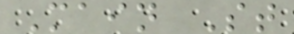Main St
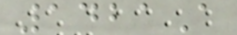1421A
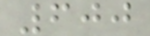600
